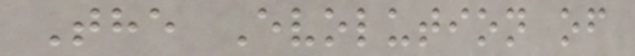The Evolution of
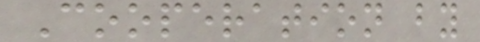Cooperation by
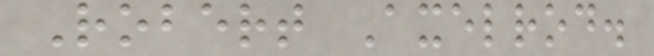Robert Axelrod.
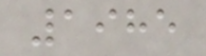1985
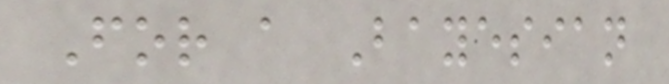For a Bayesian
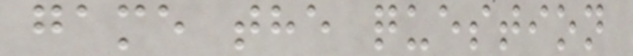game the question
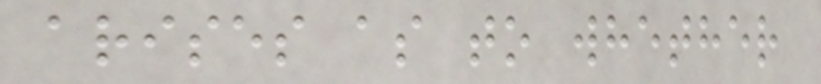arises as to whether
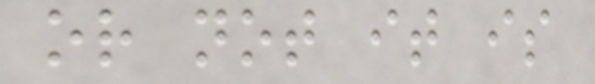or not it is
